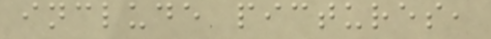include pictures,
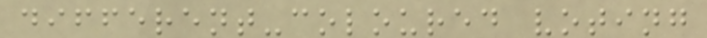different-coloured voting
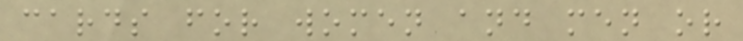cards for women and men or
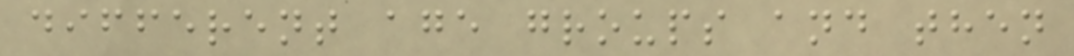different age groups and then
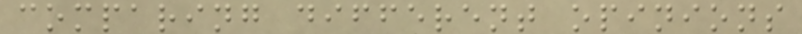comparing different opinions
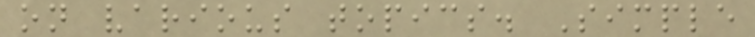on various topics. Simple
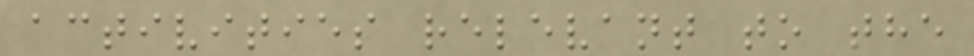activities relevant to the
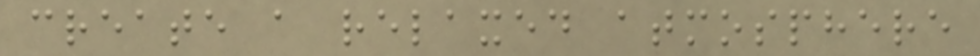create a relaxed atmosphere
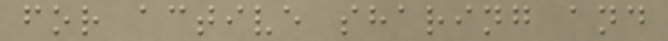for active sharing and
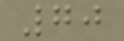70
